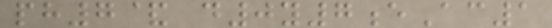ph7& d0y7eAc1
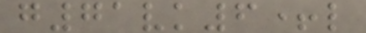g71vk6+l
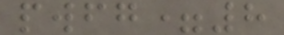pwfg=8
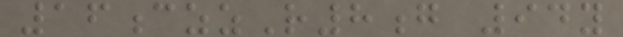16czzR8g 94y
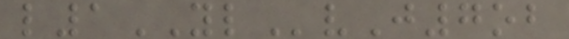l1YLvJ7ob
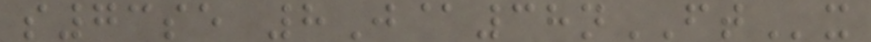s73se 8J@38nFTx
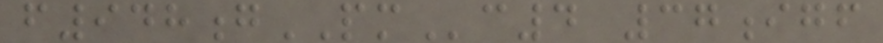f948gPMc4 37igf
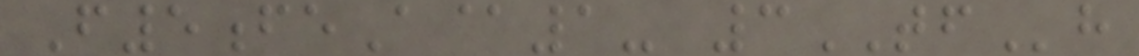F5feA@1- 3TFh
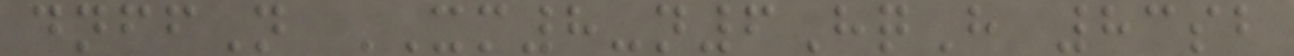dnffN XM8-n6HqH 83sb
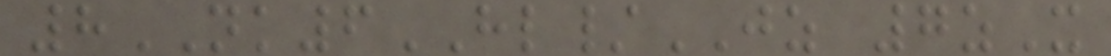8NK6HL/JZ 7zX
